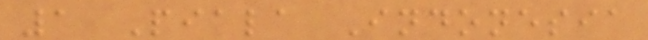1 Piala Indonesia
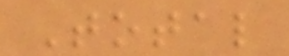Total
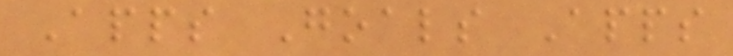Apps Goals Apps
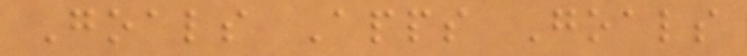Goals Apps Goals
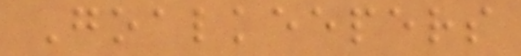Goalkeepers
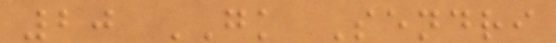20 GK Sendri
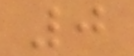0
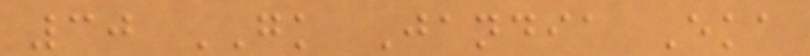30 GK Jandia Eka
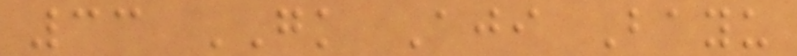33 GK Aji Bayu
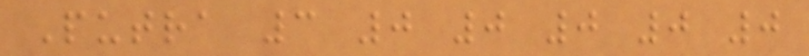Putra 3 0 0 0 0 0
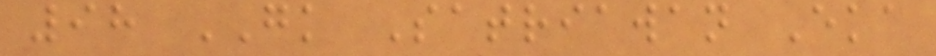98 GK Satriawan Eka
